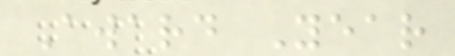Award Year
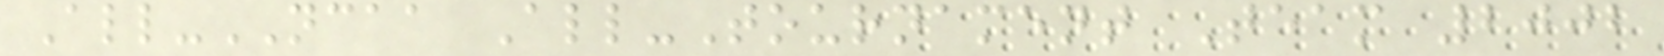All-NCAA All-Tournament Team 2002
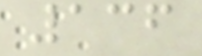136
